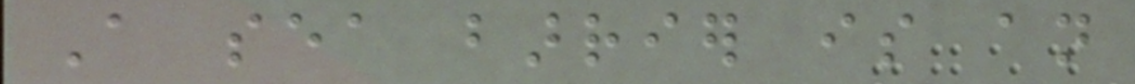A sea barrier is an
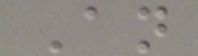An
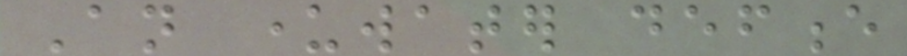An underwater defence
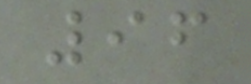96
